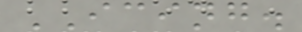ICING.
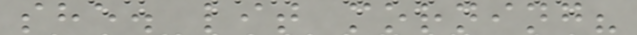she. lit morning?
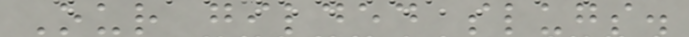Our gilded slugs.
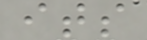its
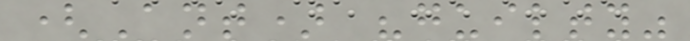(Ant) "guilty"
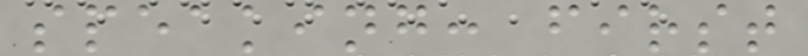speaking: first
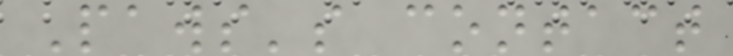Paws's contact
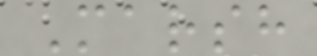Marsh
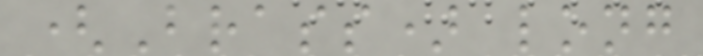(Brass) long
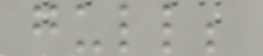gull;
